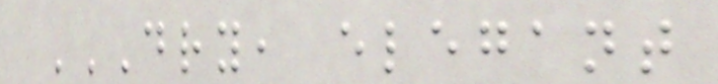DRY, ELEGANT
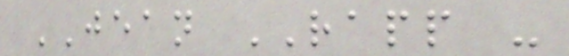JEAN RAPP -
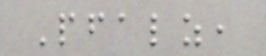Pfalz,
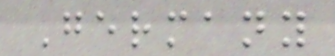Germany
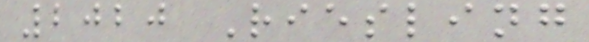2020 Riesling
